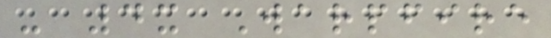- 4x Warpfire
